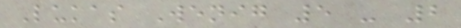Lukas Wenig 5 - 2
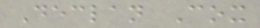Declan Cox
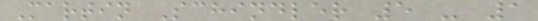Martin Schindler 5 - 1
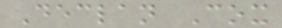Declan Cox
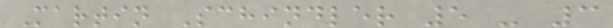Martin Schindler 5 - 3
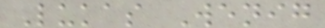Lukas Wenig
